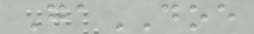GaDOE
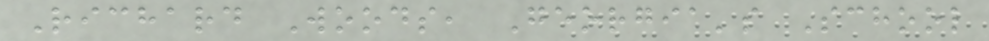Richard Woods, Georgia's School
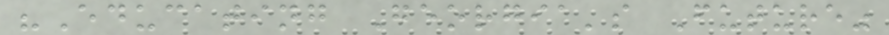"Educating Georgia's Future"
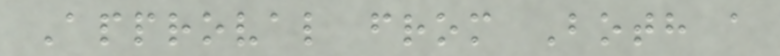Approval from Both a
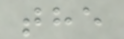the
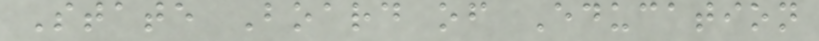State Board of Education
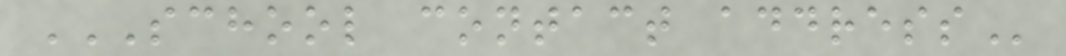SCHOOL CONTACT ADDRESS
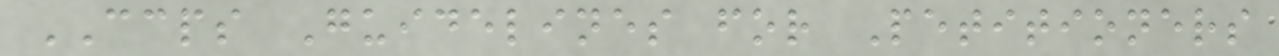CCPS Guidelines for Petitioners
